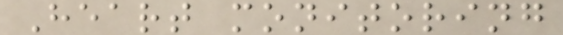Heart monitoring
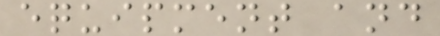equipment and
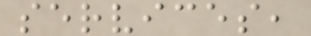services,
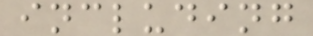including
